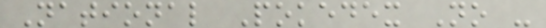National Pokedex No -
